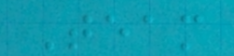Team
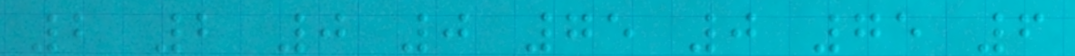2 2 0 0 75 0 75 6
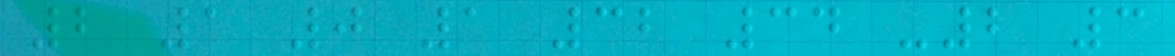2 1 0 1 32 34 -2 3
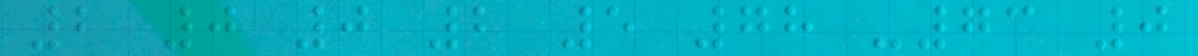2 0 0 2 5 78 -73 0
